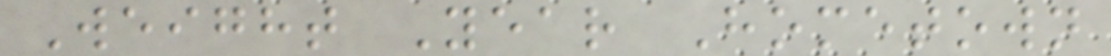Weight Year Hometown
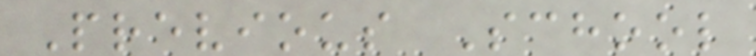Previous School
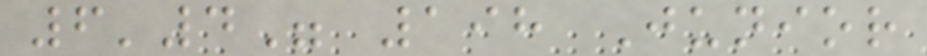6'4" 198 Junior
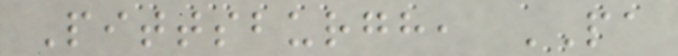Pittsburgh, PA
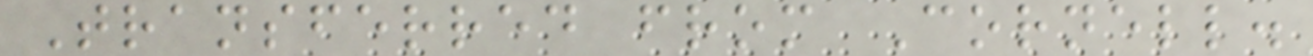Transferred from Cornell.
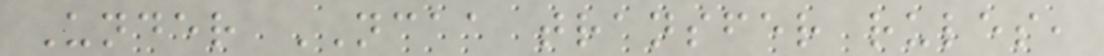Under NCAA transfer rules,
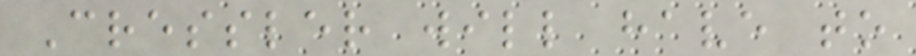Cressler will have to
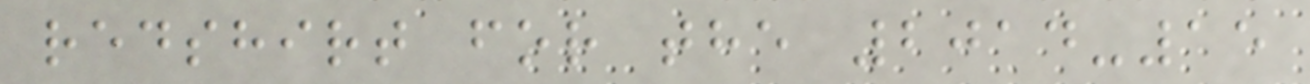redshirt for the 2014-15
